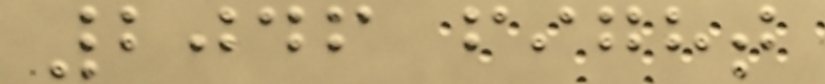2046 fight
